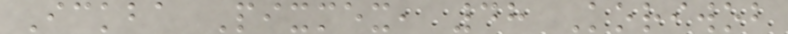Ickba Pixmex, 48 Koriwob
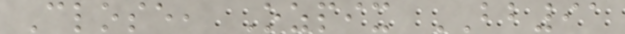Close, Ozpix BB91
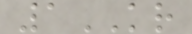1KR
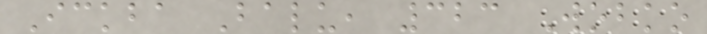Ickba Balu, 323 Wobko
